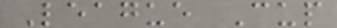League Cup
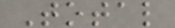Total
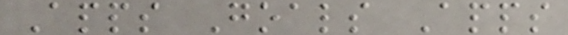Apps Goals Apps
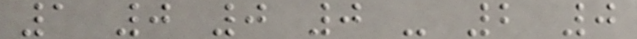1 0 0 0 - 2 0
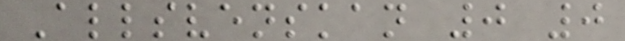Allsvenskan 0 0
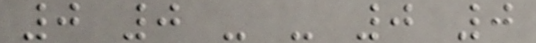0 0 - - 0 0
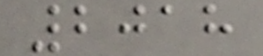2018
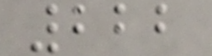222
